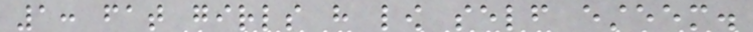1: fat girls have low self esteem.
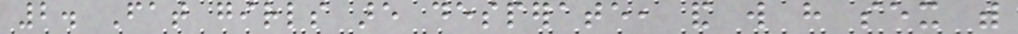2. Fat girls are desperate, and will have sex with
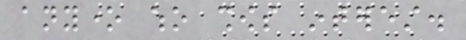anyone who shows interest.
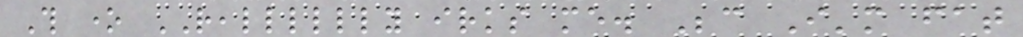This one REALLLLLLY irks me. Because I'm fat
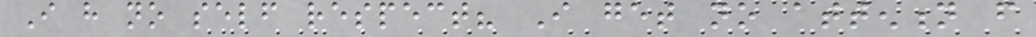I have no self respect? I get no attention from
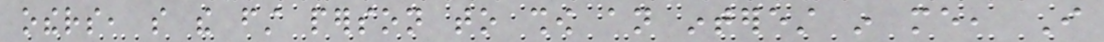others, so the first person to show an interest in me, I
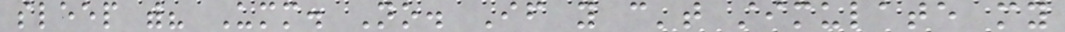sleep with? Umm. No. If you can't stimulate my
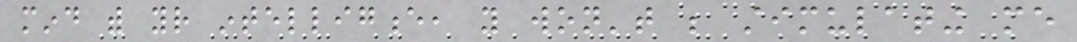mind with your intelligence, you won't be stimulating me
